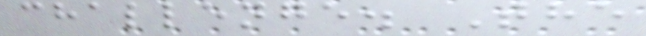challenge. The
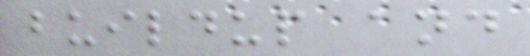buildup and
